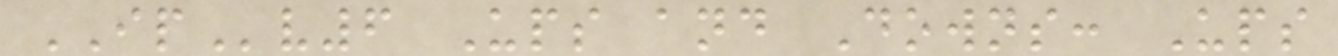IPv6 Ups and Downs: Ups
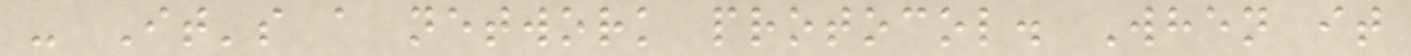- It's a network protocol. When it
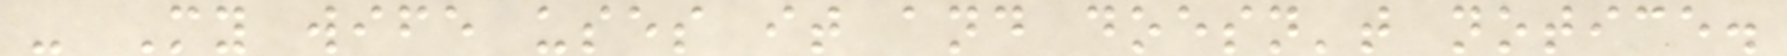- My wife uses it and doesn't notice.
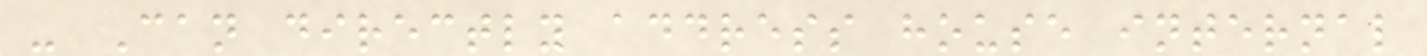- Can directly address house internal
